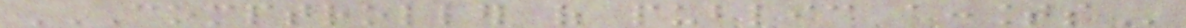COMPTROLLER OF PUBLIC ACCOUNTS
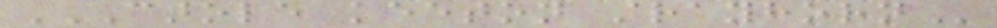CAROLE KEETON STRAYHORN
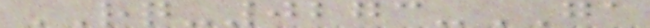RQ-0273-GA
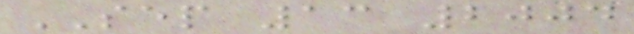SEP 13 2004
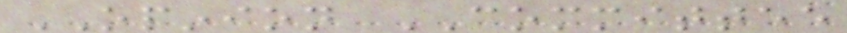OPINION COMMITTEE
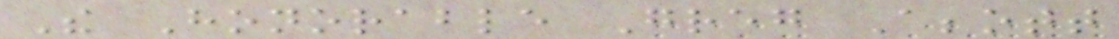The Honorable Greg Abbott
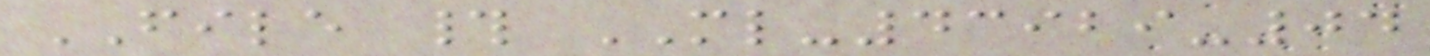FILE # ML-43929-04
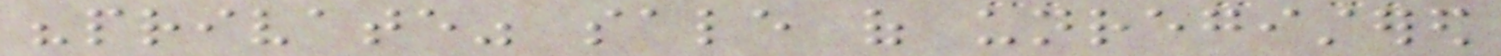"private" sale of unregistered
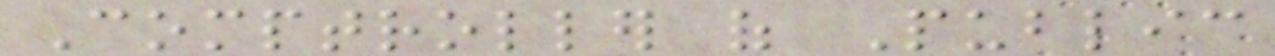Comptroller of Public
